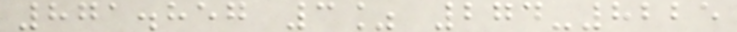871.857 3% 274-8225
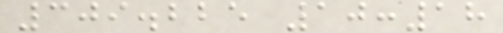309.225 10:18
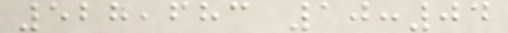528,683 10:04
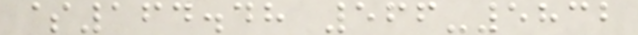$164.48 566-5832
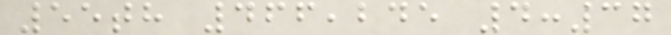55th 466,245 4:37
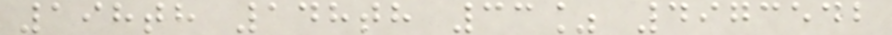198th 148th 33% 4973542
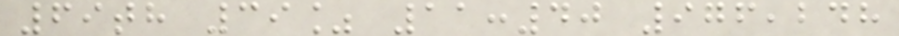69th 39% 11:40 976,248
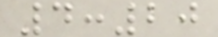4:20
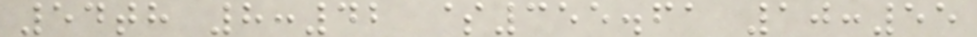54th 8:42 $355.61 10:55
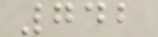742
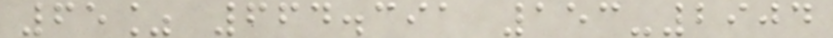65% 664.391 153-2904
